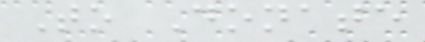To Donate
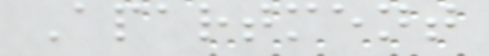Apartment
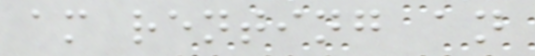am renting an
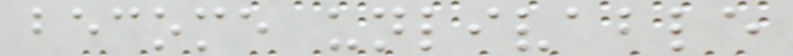become unlivable
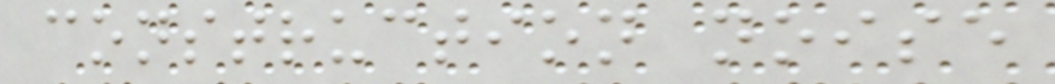construction noise
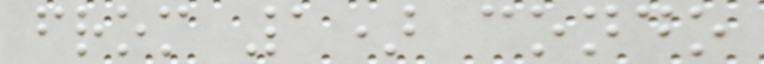from 1) condo
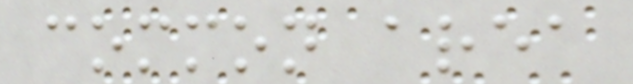common area
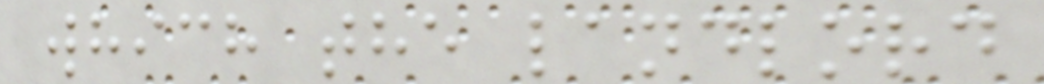which the landlord
